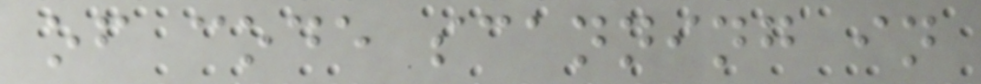of code scanning in
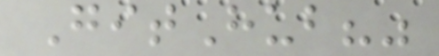GitHub?"
